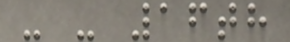- - 16th
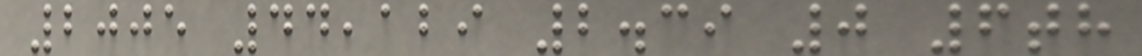2005 44,129 2.39 0 6th
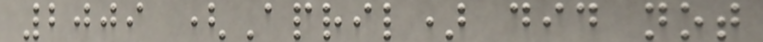2009 (April) did not
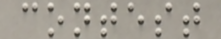contest
